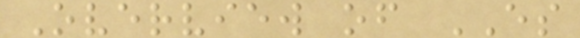Overview of ES
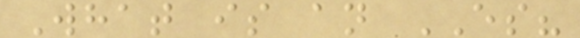What is an ES?
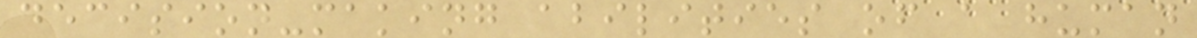decision-making abilities of a human
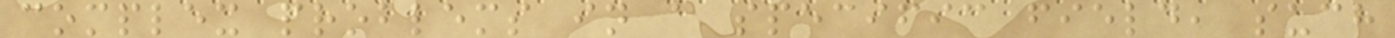complex problems in a specific field, such
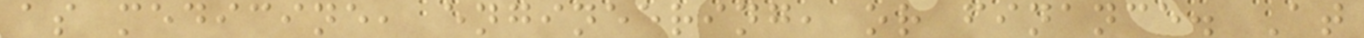as medicine, engineering, or finance. At
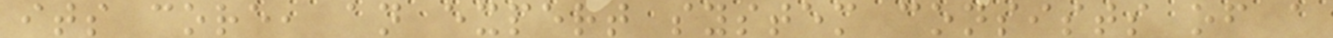its core, an expert system consists of a
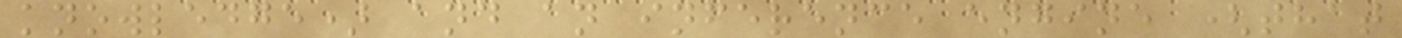knowledge) and an inference engine (that
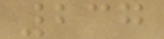237
